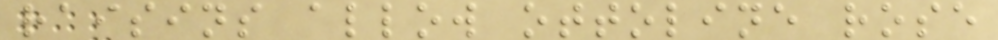raisins allow ottoline rose
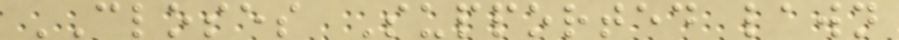CLOSES Supported lawn
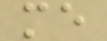me
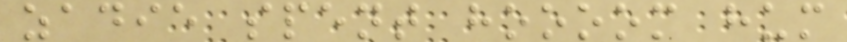zadie spent hoooom hum
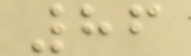86
